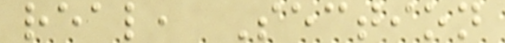real, Section
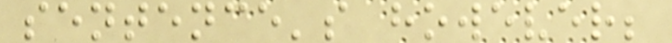sentence's however;
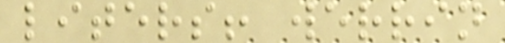liters! werrin
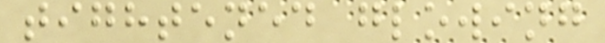tightened glowing
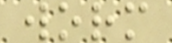worm
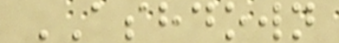ASHDOWN
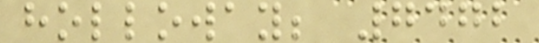holloway; 7472
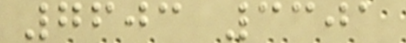7603 3301
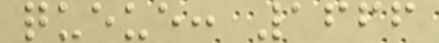queue: 1666
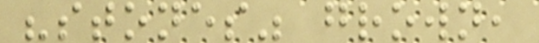"stones" grown,
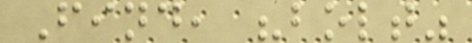Find, "bolt"
